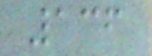136
